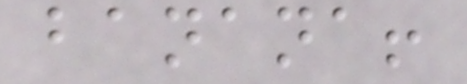banana!
